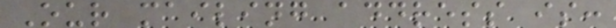Our mailing address is:
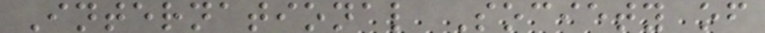International Society of
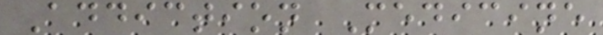Addiction Medicine
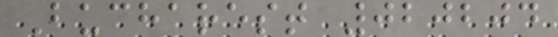Bucharest 020204
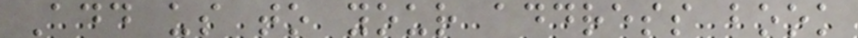Add us to your address book
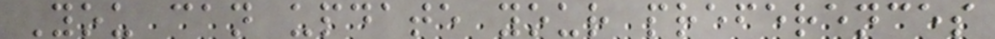You can update your preferences
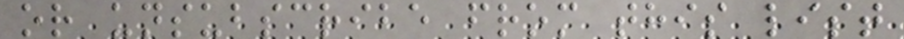or unsubscribe from this list
